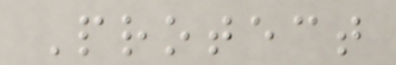Protect
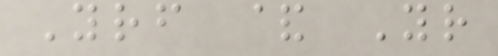Yourself & Your
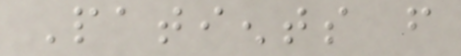Patients from
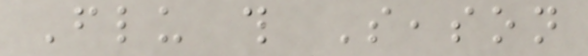Flu this Season
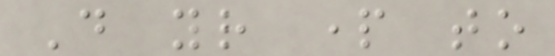Do your part to
